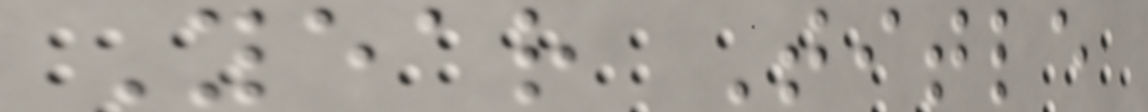Year Title
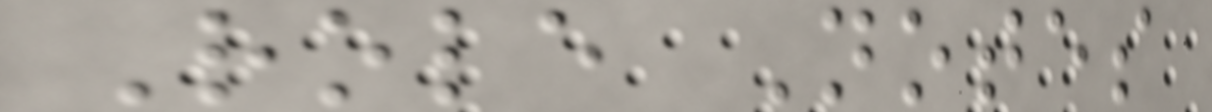Role Notes
